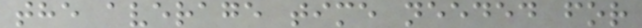the average time needed for
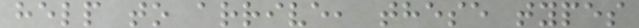help to arrive, these types
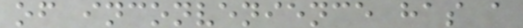of inconvenience has a
